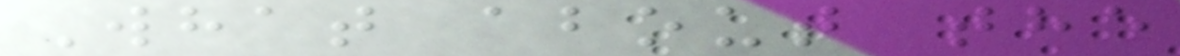What about the
